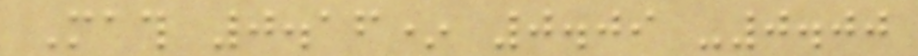Math 0.16* 0.09 -0.00
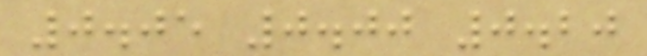0.05 0.00 0.20
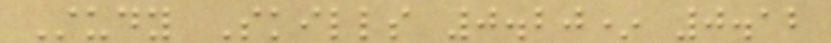Study Skills 0.20* 0.12
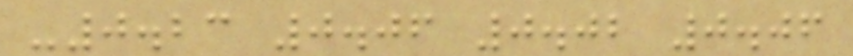-0.23 0.06 0.02 0.06
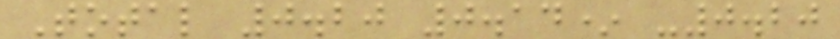Total 0.20 0.14* -0.20
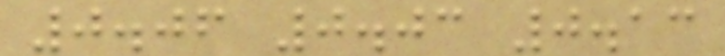0.06 0.03 0.13
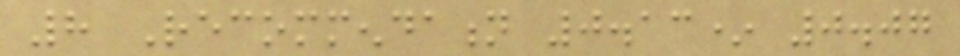8 Recommendation 0.13* 0.07
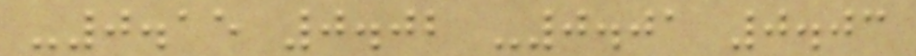-0.15 0.02 -0.01 0.03
